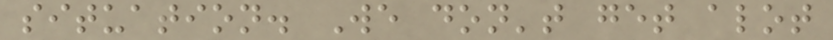situation. We don't get alot
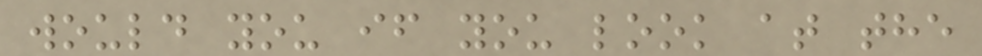would you if you look at the
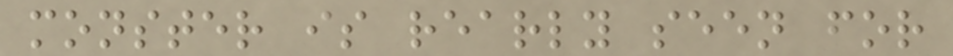monster is rearly seen for
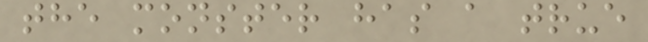the monster has a true
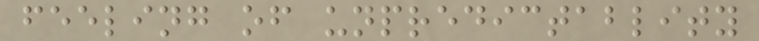feeling of unpredictablity
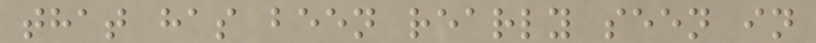that has been rearly seen in
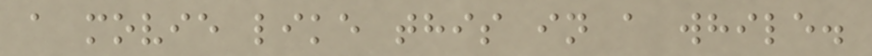a movie like this in a while.
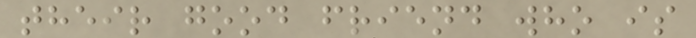their good friend who is
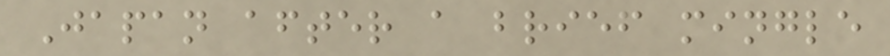Japan after a brief mingle
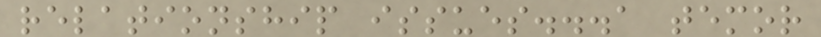relationship issues...a temor
